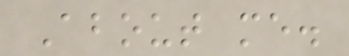About me.
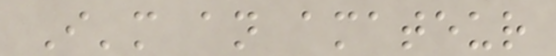I'm an amateur
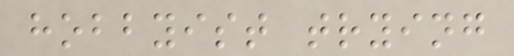hobbyist trying
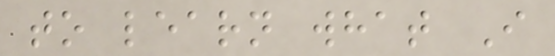to learn what I
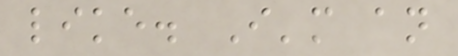like. I'm an
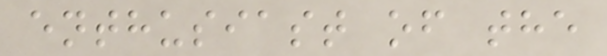enthusiast of the
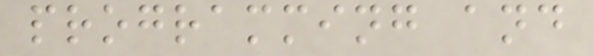programming and
